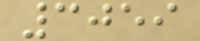3059
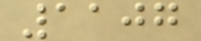1107
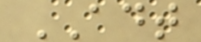ADT
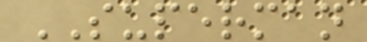SUPERMAN
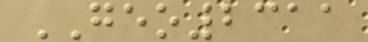GEO2311
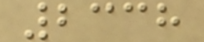2338
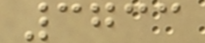3733
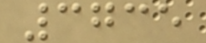3735
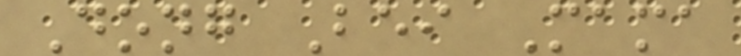Dong Bei Mama
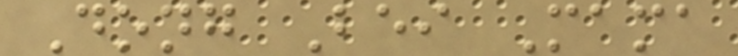Dong Bei Mama
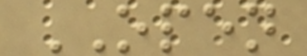OPEN
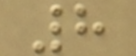8
